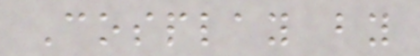Cosplay by
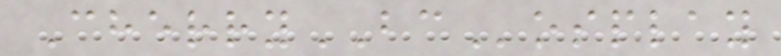CherryBCosplay
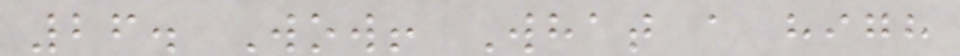26. Wow! What a high
